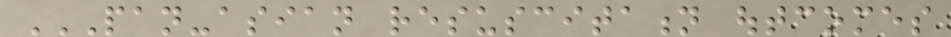PAN-ASIAN RESUSCITATION OUTCOMES
